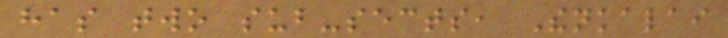has two sub-sects, Thenkalai
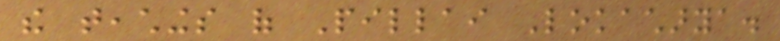the teachings of Pillai Lokacharya.
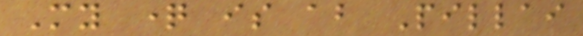My question is about Pillai
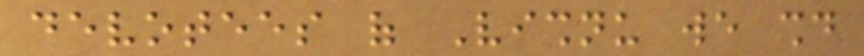devotees of Vishnu we should
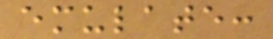emulate:
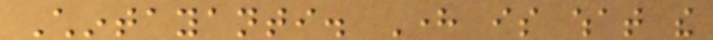Chintayanti. Here is what the
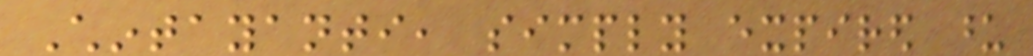Chintayanti, simply expired upon
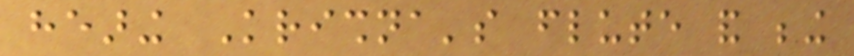hearing Krishna's flute and being
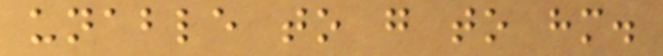unable to go to him.
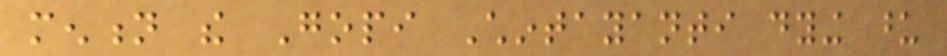mention the Gopi Chintayanti dying upon
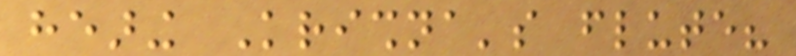hearing Krishna's flute?
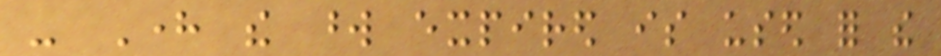- Here the word expired is used for the
